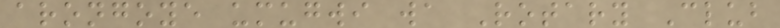arongoye umugwi wa Rotary Club
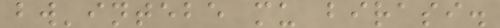bw'intebe mu birasi.
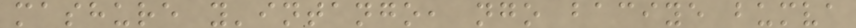mashure y'intango, ngo baciye bumva
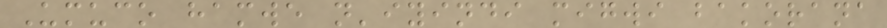Umuco hamwe n'iyindi migwi bakorana
